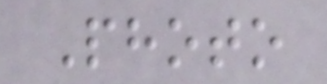Photo
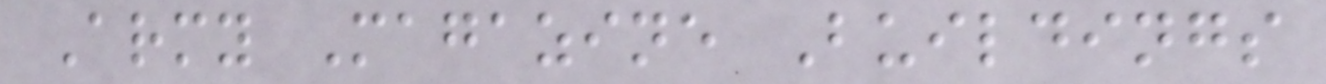Army Magazine Buildings
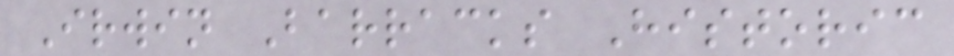Irwin Barracks Historic
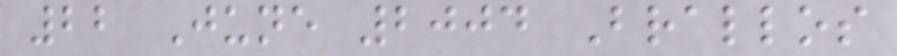22 June 2004 Brallos
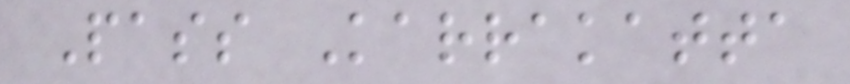Pass Karrakatta
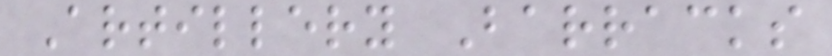Artillery Barracks
